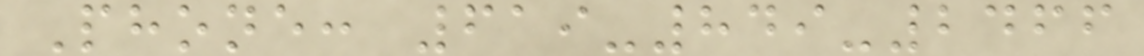Phone: 619-849-2466
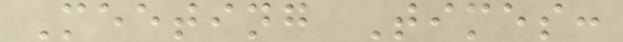Meeting Times:
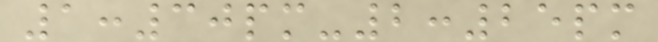1:30pm-2:25pm
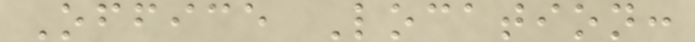Office Location:
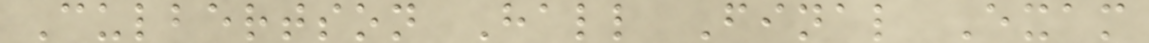Culbertson Hall Final Exam
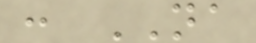: NA
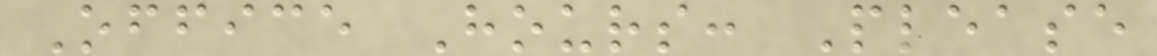Office Hours: Please
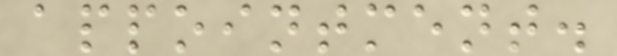appointment.
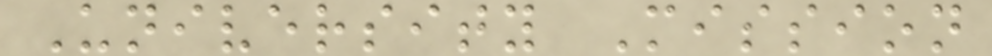University Mission
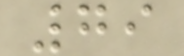79
